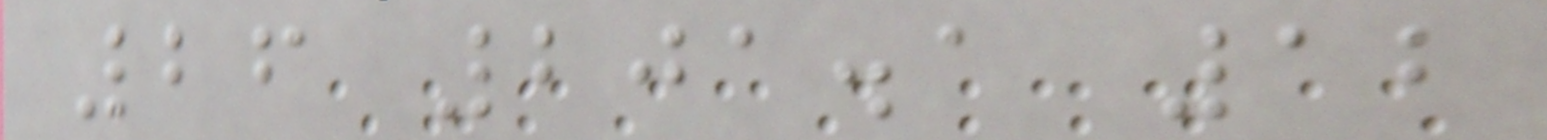26 201.1 12
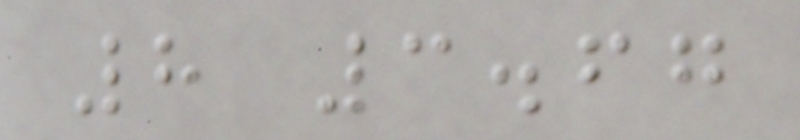8 3.67
